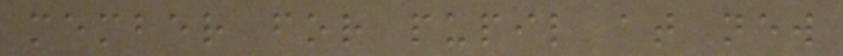member for pupil at new
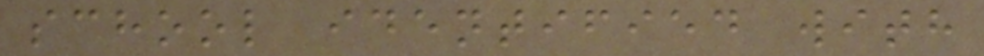school identified with
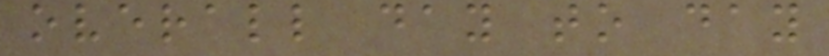overall day to day
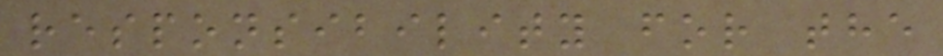responsibility for the
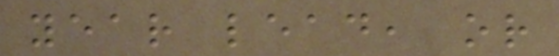year lead, or
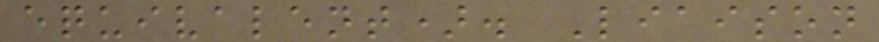equivalent). Liaison
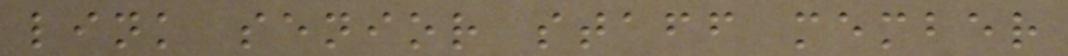link senior staff member
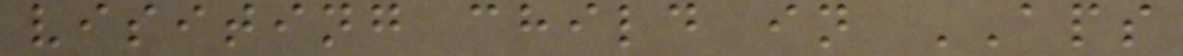visiting child in APS
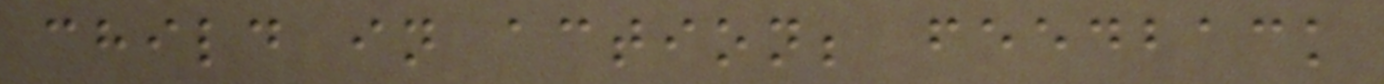child in action; feedback
